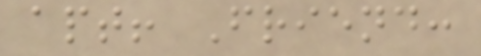apt! Friend:
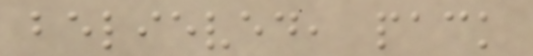believed, pack
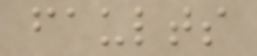faults
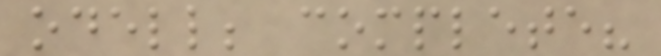odell; complete?
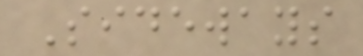Sideways
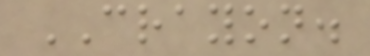CRAYON.
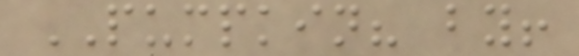PUMPKIN? by!
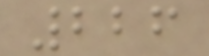226
